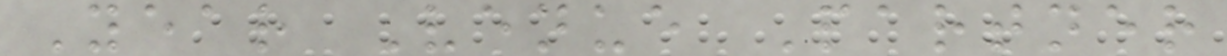Year Venue Partner
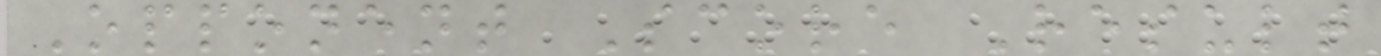Opponent Score Result
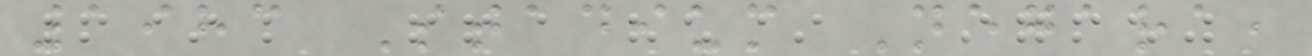1983 Stadium Negara,
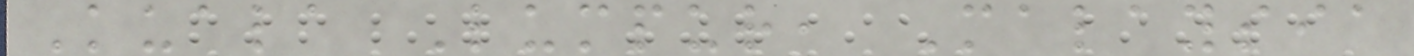Kuala Lumpur, Malaysia
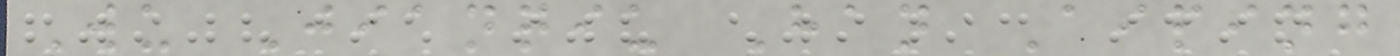Wu Jianqiu Han Aiping
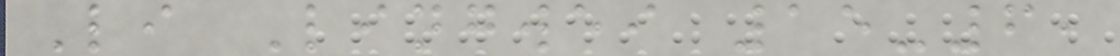Li Lingwei 15-6,
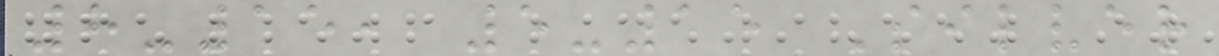8-15, 5-15 Silver
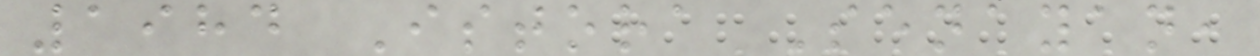1984 Istora Senayan,
